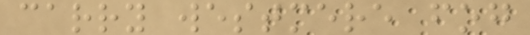carry westmere fog
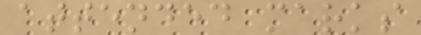attended marks
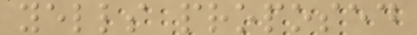yells proposed
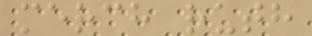merch ruth
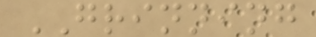GRINNING
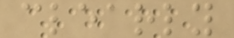clearly
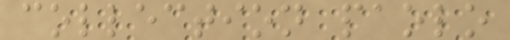collection paolo
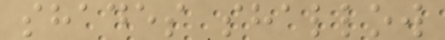shades shallow
